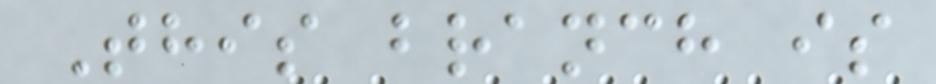This branch is
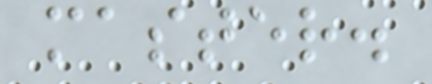master.
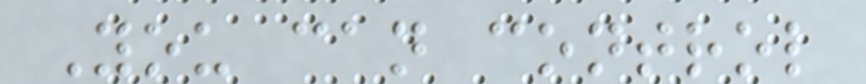You can control
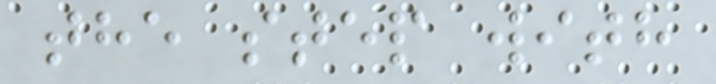the step with
